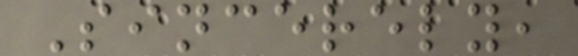Sincerely,
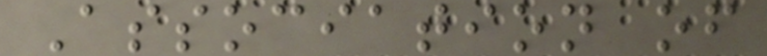Association of
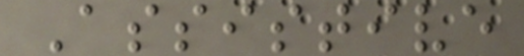Assistive
